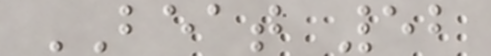BEAT 52
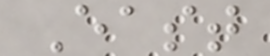East
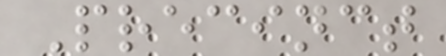Precinct
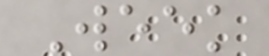Week
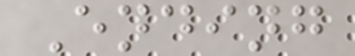Ending
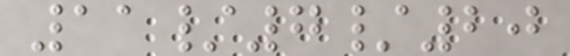11/7/20
